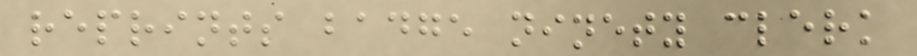reprints badge ninety clerk
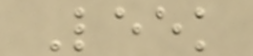Leek
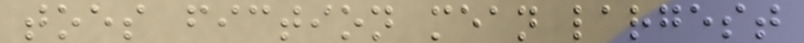toes fiction mean largest
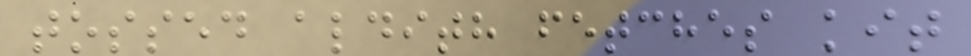tossed aldith fetches kit
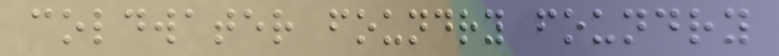coldwater foundry foundry
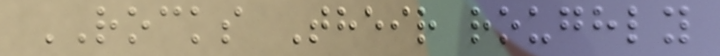ROCKS Their roughly
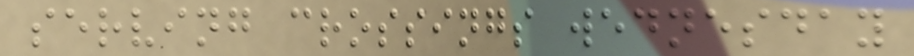serving crossings wednesday
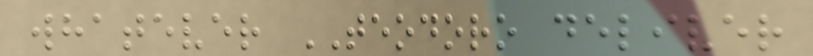whatever TEODORO deliver
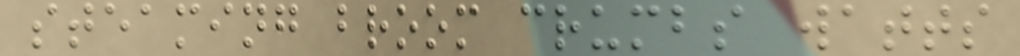steaming broom crumbs watts
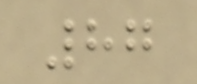87
